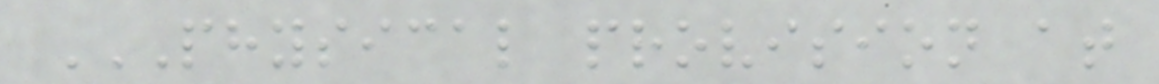PHYSICAL PROVISION AT
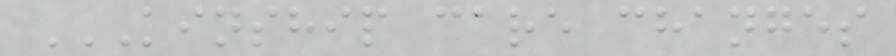KINSHIP CARE CHANGES
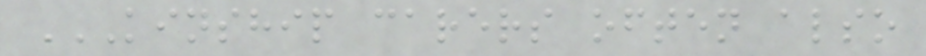KINSHIP CARERS OFTEN ALSO
